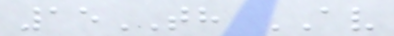15TH AV
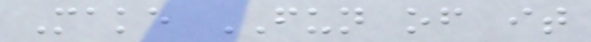Make FUN of it
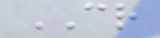CR
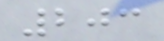203
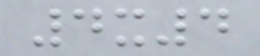4x4
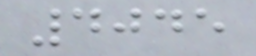4045
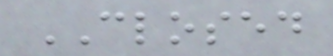CLOSED
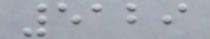5129
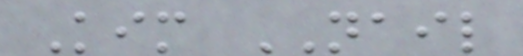Kim NAIL
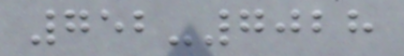752-7028
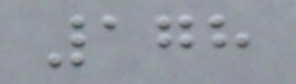178
